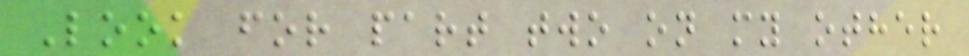Look for part two on my other
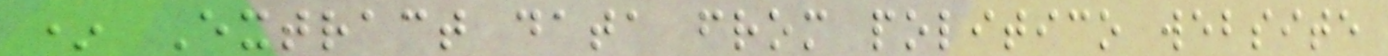* Extract data from politico website
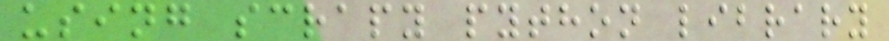using scrapy python library
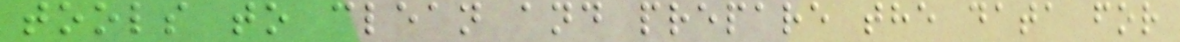tools to clean and prepare the data for
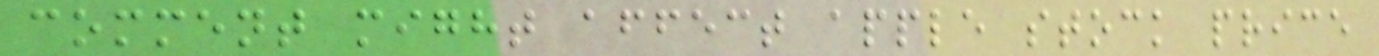comment might affect apple stock price
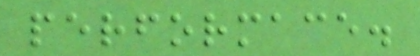performace.
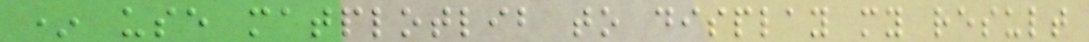* use matplotlib to display my result
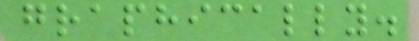graphically.
